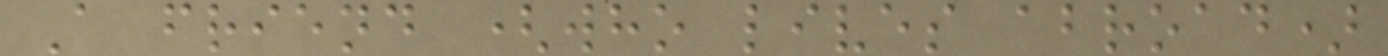A friend (who lives abroad)
